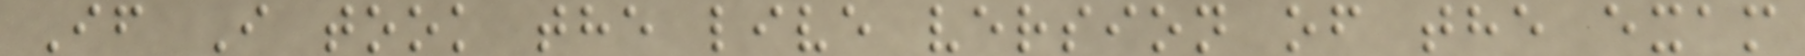If I took the live version of the exam
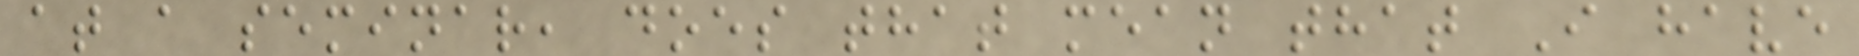at a seminar, does that mean that I have
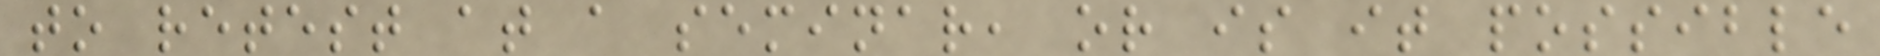to retest at a seminar, or is it possible
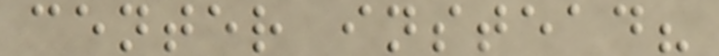center instead?
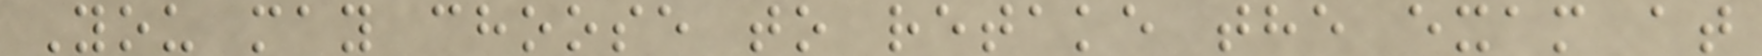You may choose to retake the exam at
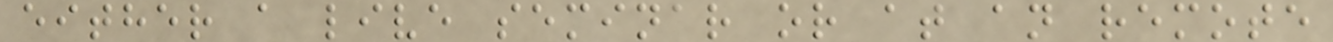either a live seminar or at an remote
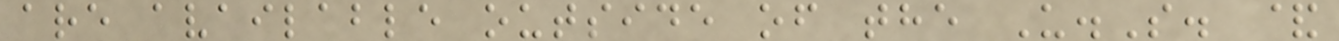are available outside of the U.S. &
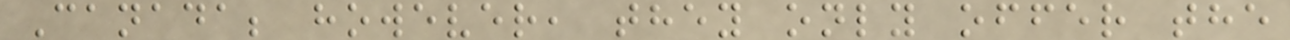Canada; however, they only offer the
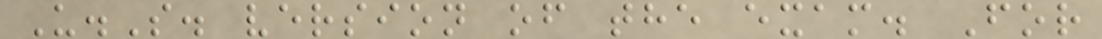U.S. version of the exam. For
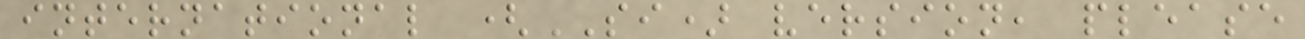international (SI) version, please
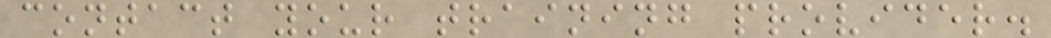contact your training provider.
